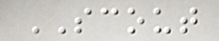SCOUT
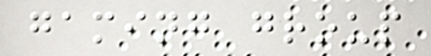gaming group
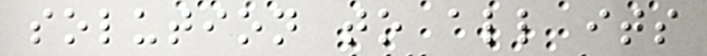solution to all its
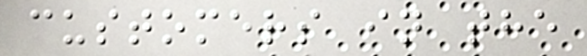customers in the
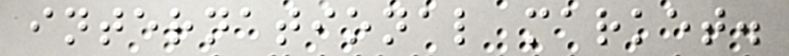international market.
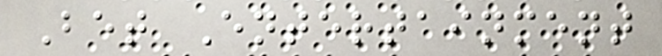Bet Entertainment
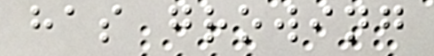has growing
